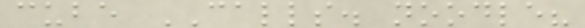cube CALLS. noodle?
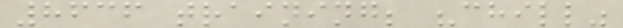8636 training; "chill"
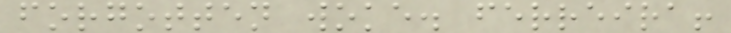forgotten woke. ferreira!
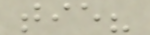tie?
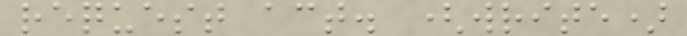request act. (write)
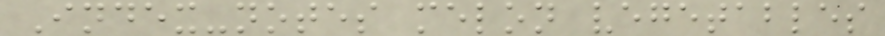Index-notes melon vegetables
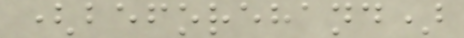(beforehand)
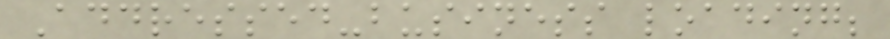Addressed-business loading;
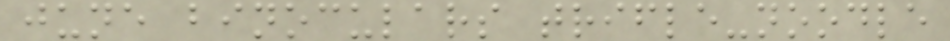june binoculars trifle-noodle
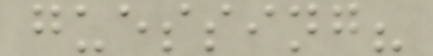guessing?
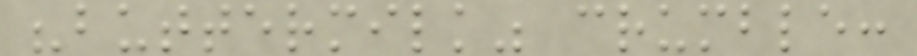"buttermilk" crumble:
